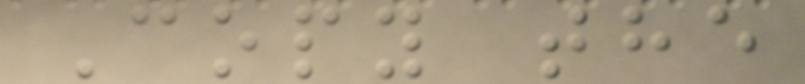Copy the
